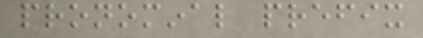pronominal prefix
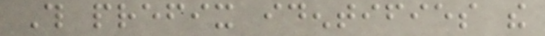This prefix identifies the
